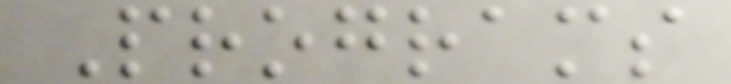Programs
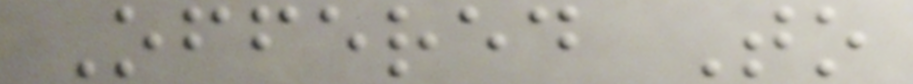Offered To
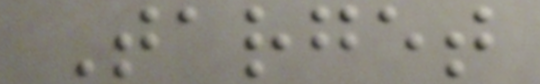Target
